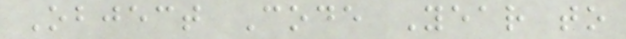Object Code Year to
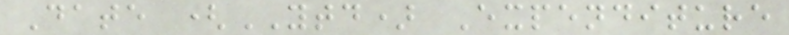Date (YTD) Expenditure
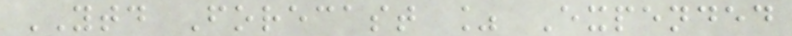YTD Forecast % Expended
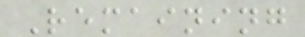Remaining
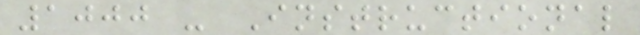1000 - Instructional
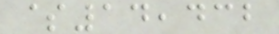$14,432
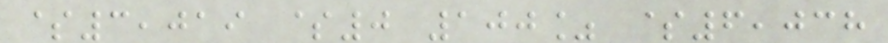$3,019 $0 100% $6,038
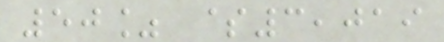50% $3,019
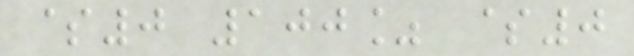$0 100% $0
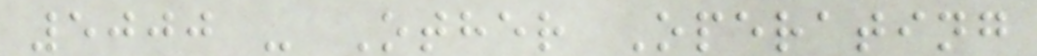5000 - Other Operating
